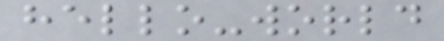hello-world
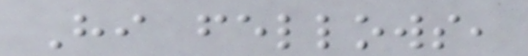Hi fellows,
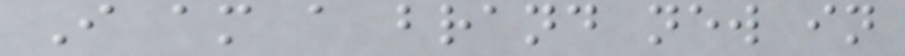I am a brand new in
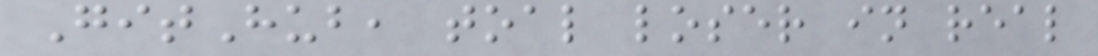GitHub, toal loser in real
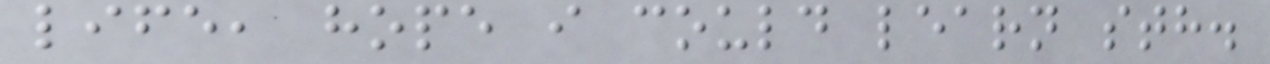life, hope i could learn sth.
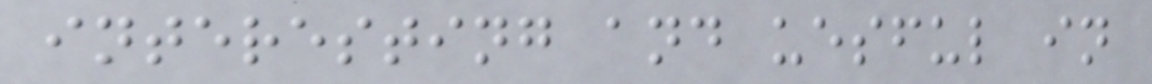interesting and uesful in
